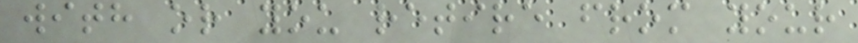with or you retire from your
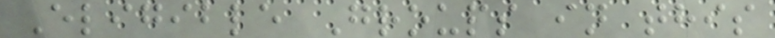Eligible Groups in this
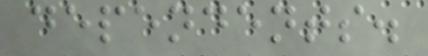dependents.
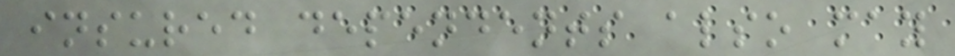insured dependents also may
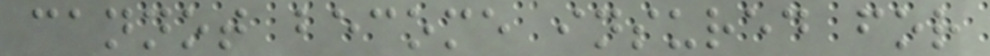cannot become insured for
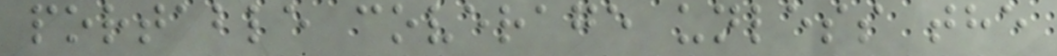portable coverage unless the
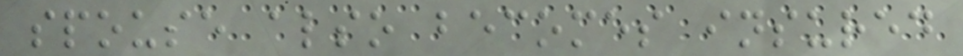spouse also becomes insured
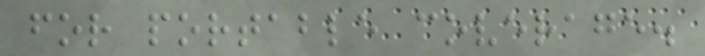for portable coverage.
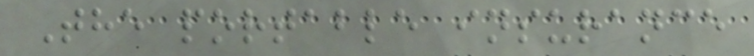The portable insurance
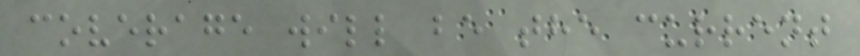coverage will be the current
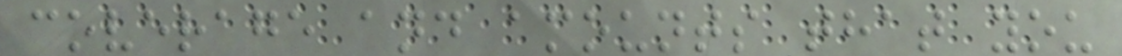coverage and amounts that you
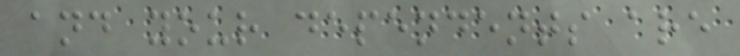and your dependents are
